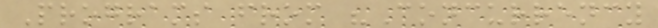Programs from "Concurrency
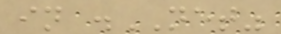in .NET"
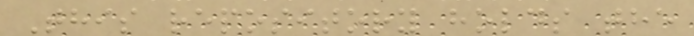This repository holds the
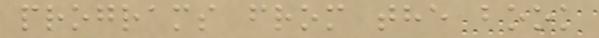programs from the book
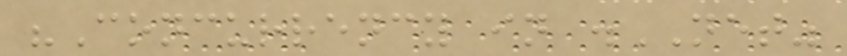"Concurrency in .NET"
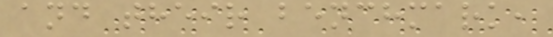and their benchmark,
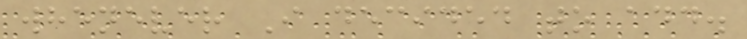whenever I decided to add.
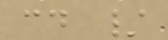cd /
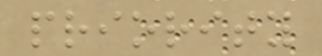priority
